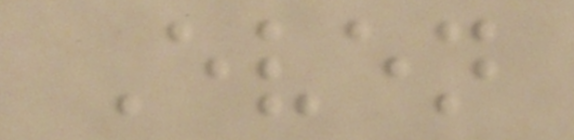Even
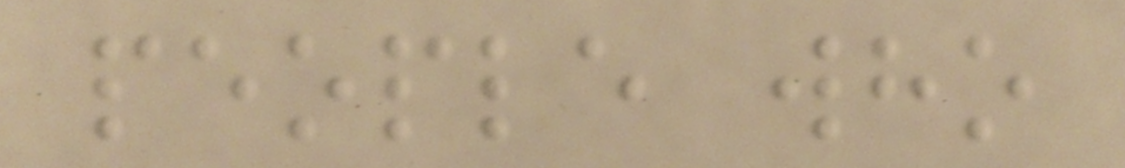people who
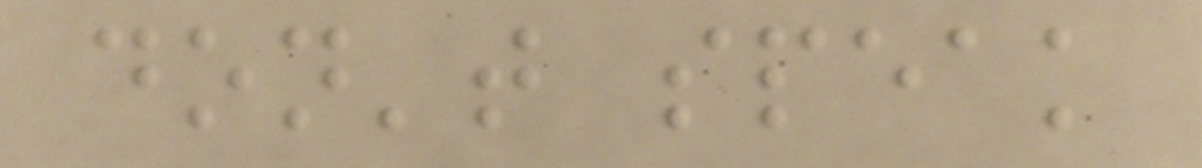don't speak
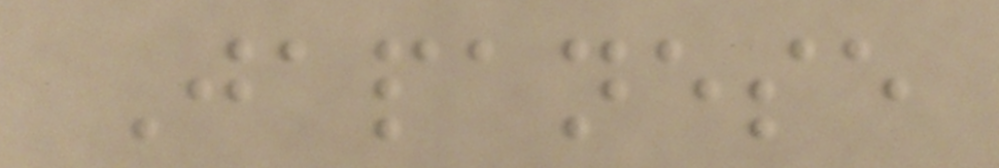Japanese
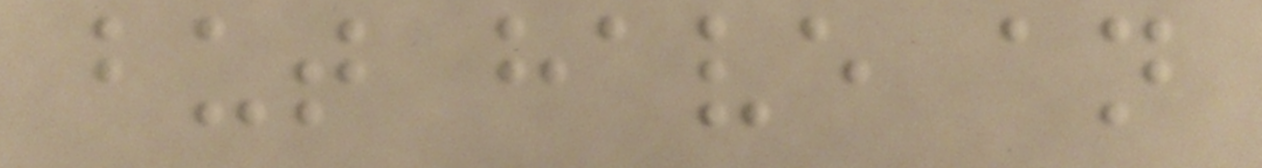but have an
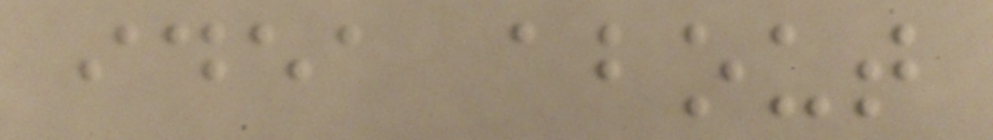idea about
